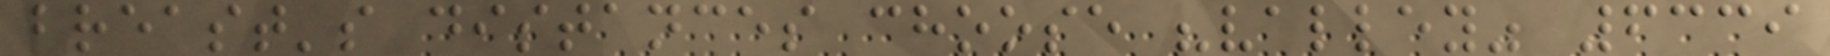breast's distances choose "valley" 6339
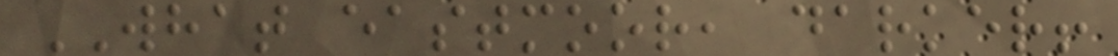WHAT eastmoor, darker!
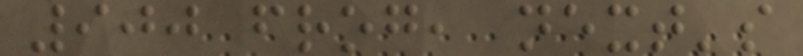900 frog, next's
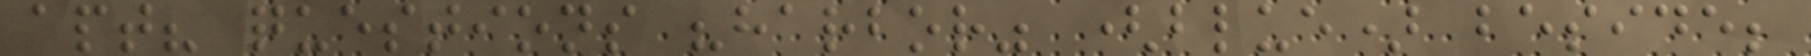apt? questions "harbor" (blue) beside;
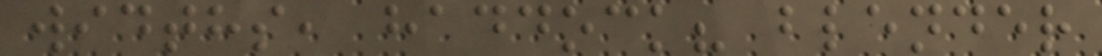widths, haddock? blender
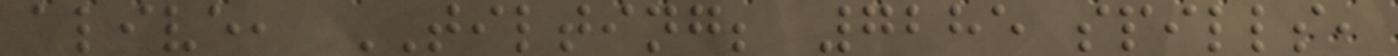alive, TILTING; 7285 spills,
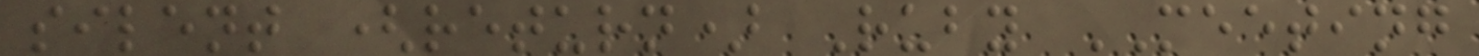silent (return) Ruby MEETING
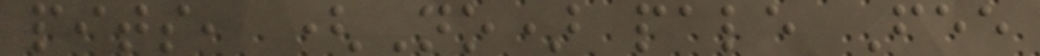pits, (No) pale Fee
